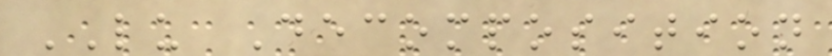LU Decomposition
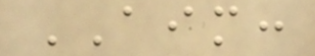AIM:
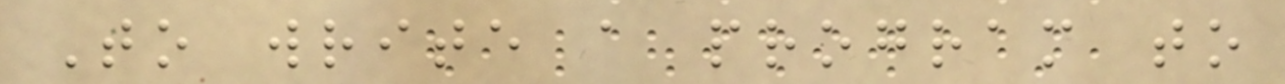To write a program to
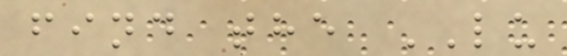find the LU
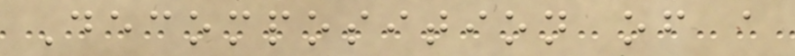Decomposition of a
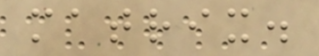matrix.
